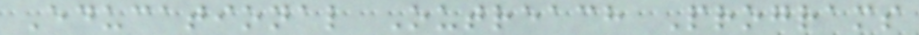Educational Outreach Programs
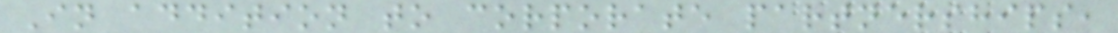In addition to corporate partnerships,
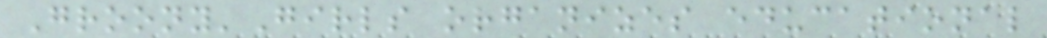Groony'Girls organizes educational
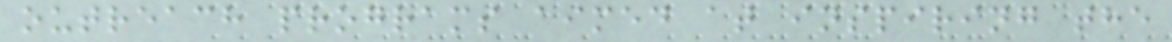outreach programs aimed at inspiring the
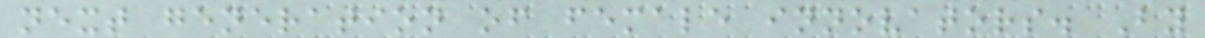next generation of female innovators. By
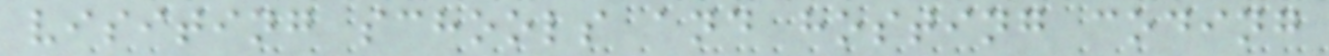visiting schools and hosting coding
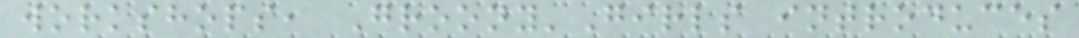workshops, Groony'Girls introduces
